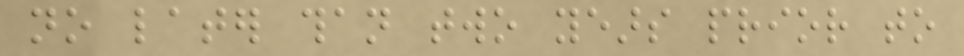no later than two years prior to
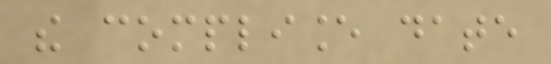the compliance date
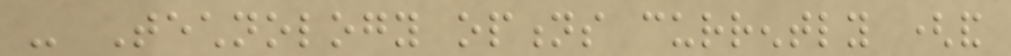- Technology options currently (and
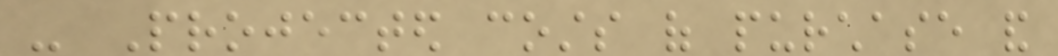- Projected costs of purchase and
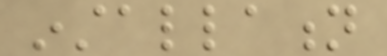installation
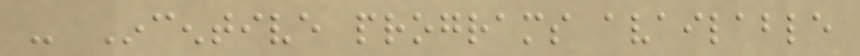- Incentive programs available
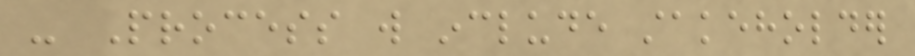- Process will include stakeholder
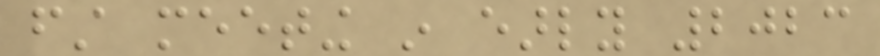first meeting in early 2023
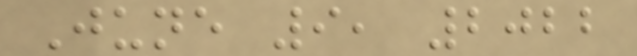June 9, 2022
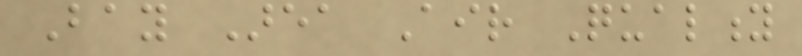Bay Area Air Quality
